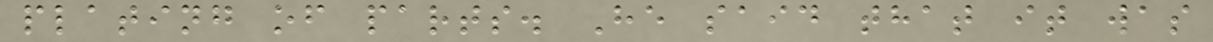plating of parts. He said that it was
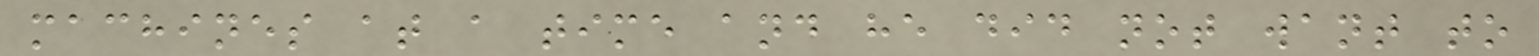machines at a time and he did not want to
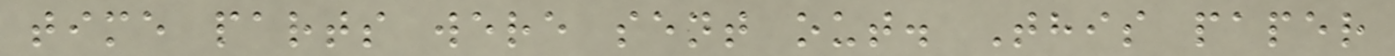time parts were sent out. This paper
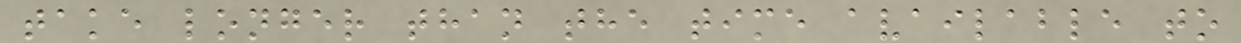take longer than the time available to
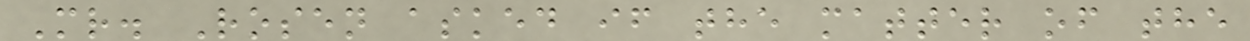Mr. Rosen asked if the matter of the
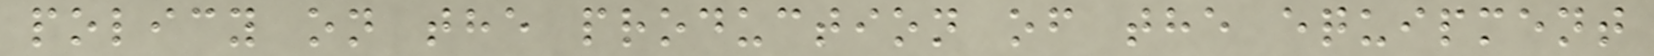policy on the production of the equipment
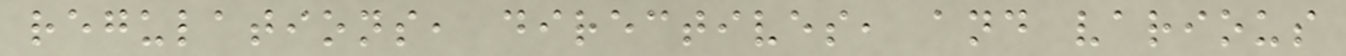regulations, directives, and various
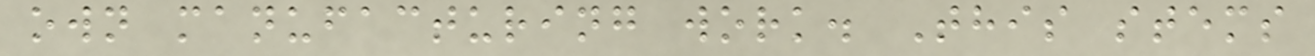own manufacturing work. This stems
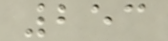253
